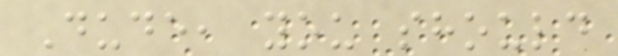Dude, you should
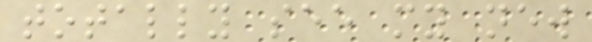totally see my new
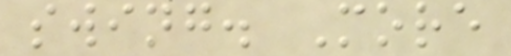swing. More
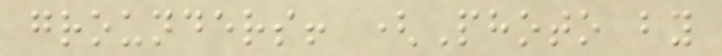grounders! (Photo by
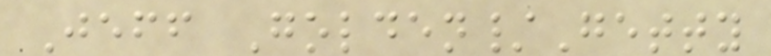Jeff Golden/Getty
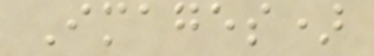Images)
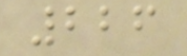226
